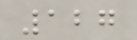127
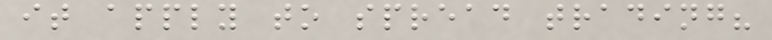it apply to spread trading?
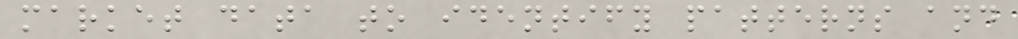market data to identify patterns and
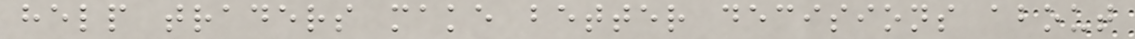help traders make better decisions about
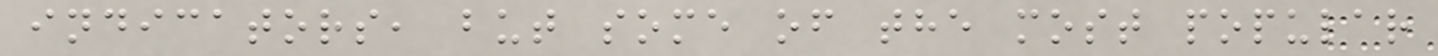indicators, but some of the most popular
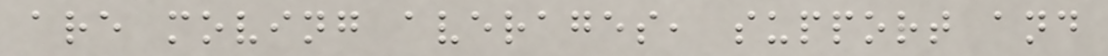are moving averages, support and
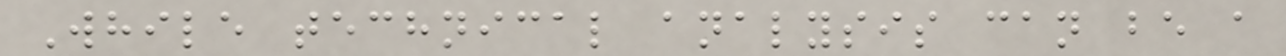While technical analysis can be a
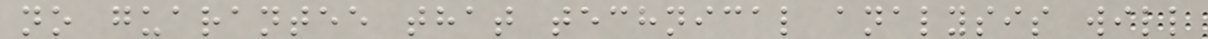no guarantee that technical analysis will
